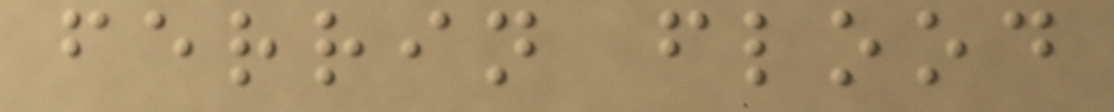ferrin flood
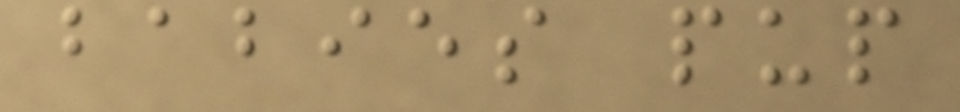babies pup
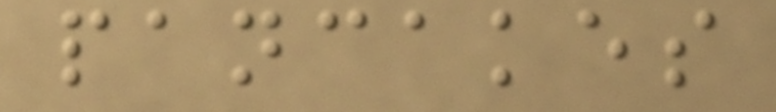pancakes
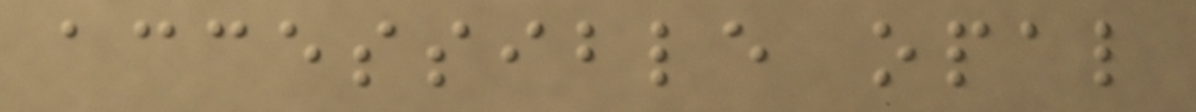accessible opal
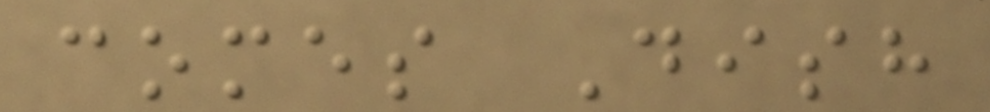comes Dish
